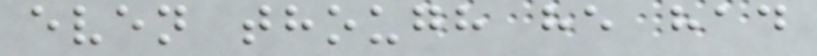even though he had
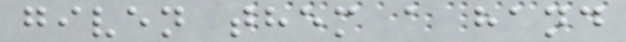given them a hand
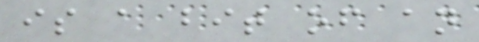is a bit of an
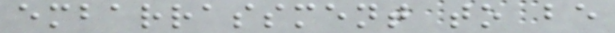embarrassment to be
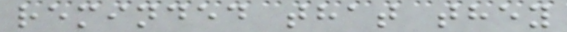reminded that they
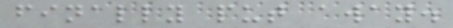finally put away.
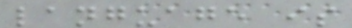language is
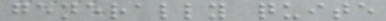generally quite
